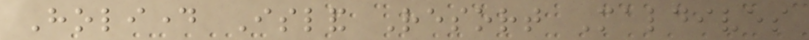Holiday Island Resort Maldives
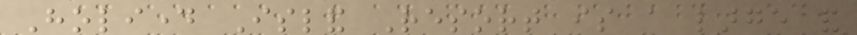Holiday Island Resort is a large and
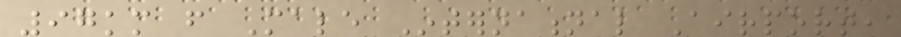97km from Male International Airport,
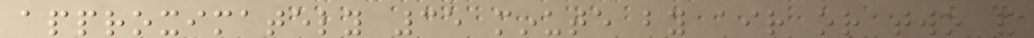approximately 35 minute by air or two and
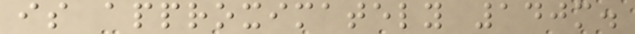is approximately 140m.
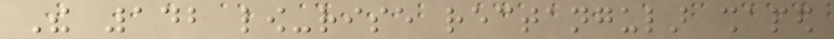The 142 low-rise rectangular shaped
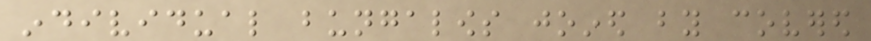individual bungalows joined by covered
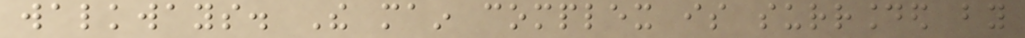walkways. The main complex is surrounded by
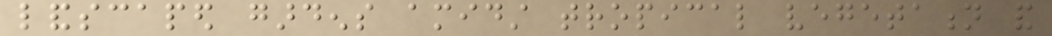landscaped gardens amidst tropical vegetation and
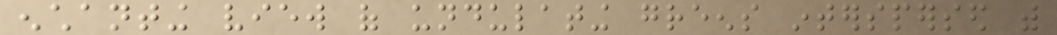enchanting view of undulating greens interspersed with
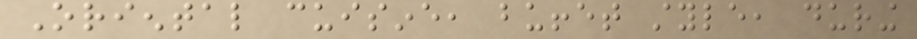Oriental cuisine, buffet style, during
